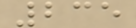235
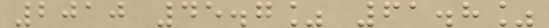2010 45.7% 61.8%
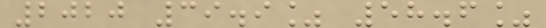2020 39.9% 58.6%
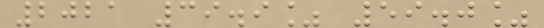2021 39.9% 59.0%
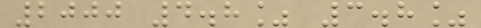2000 4.8% 3.8%
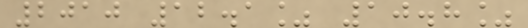2010 12.1% 10.8%
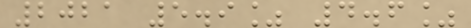2021 5.9% 4.6%
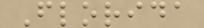Florida
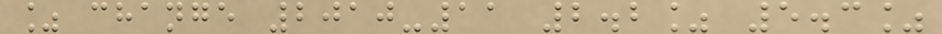% change 2010-11 2.2% 5.3%
